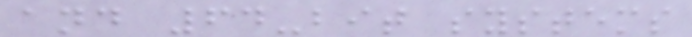and 64-bit systems
